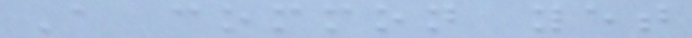A common yet
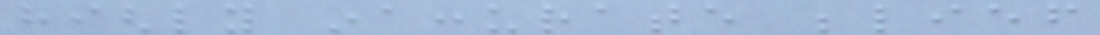highly inaccurate belief
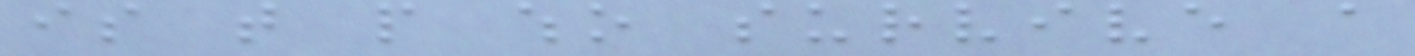is that people who survive a
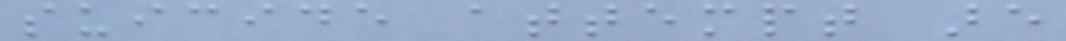suicide attempt are
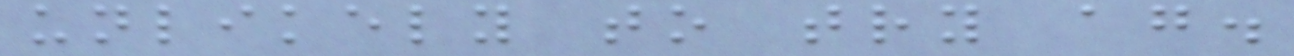unlikely to try again.
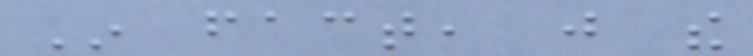In fact, just the
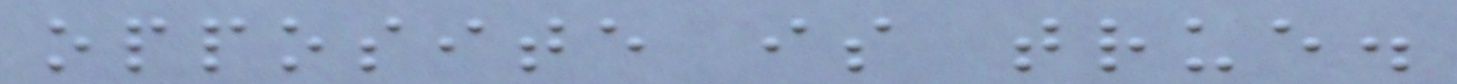opposite is true.
